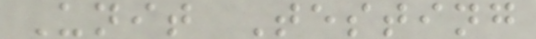Unit Testing
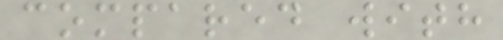compared with
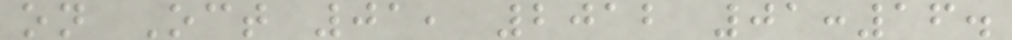on Oct 01, 2012 01:16.
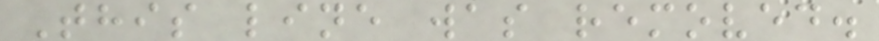This line was removed.
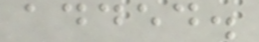added.
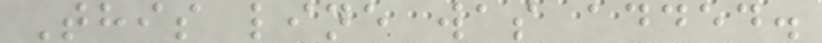This line was added.
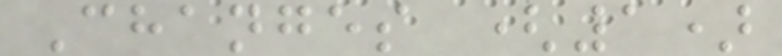Changes (1)
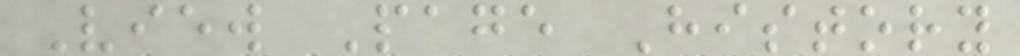View Page History
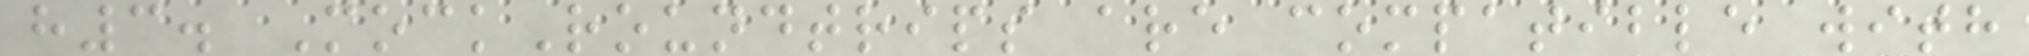h3. MockRoundtrips are compatible with
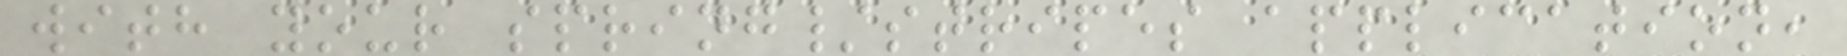with your spring/stripes application,
